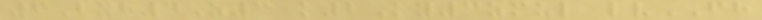6Bxh4Z3 k2Ky3zmul lvFH
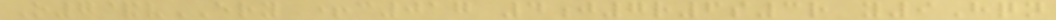O7&vERY +c017 4j7r6s3r y9Hqn
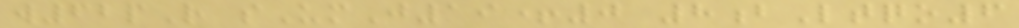w62pR sUmJ19+0 8bLtqo6
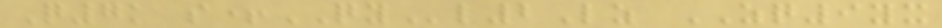Q7k s+QYl2Lz ZQ9yx
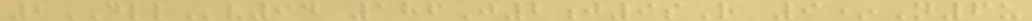2DLLv94 186J2j9sR 9*N6u
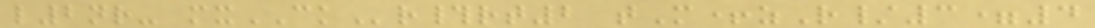l2nr- mxCKr#rt2 tM+zR/3=4
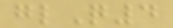glQ4
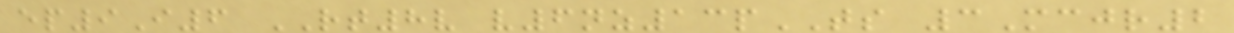ep9I6 RT8v v6nz13pTS 3Mcjr2
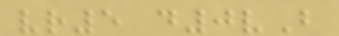vr5 d0vB
